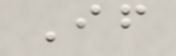If
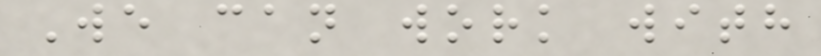We can work with
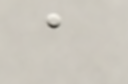a
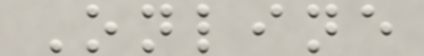Online
